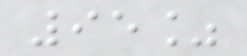95%
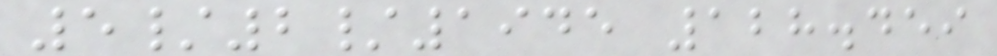5/2/1945 128.459
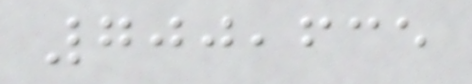700,635
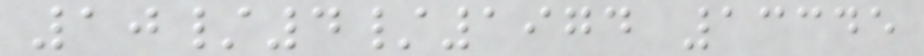10/4/1974 13345
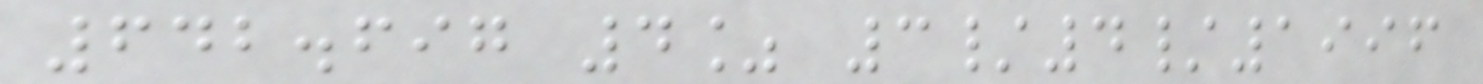642.697 4% 3/4/1996
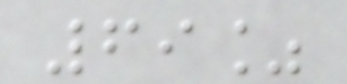69%
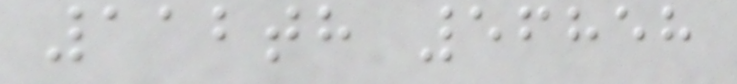112th 56858
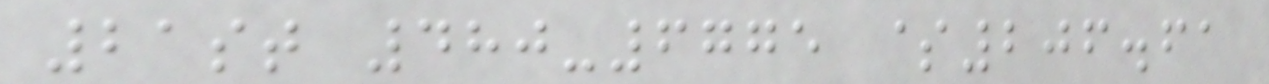21st 480-6775 $206.61
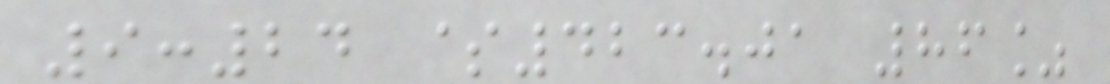9:24 $423.01 86%
